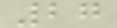27
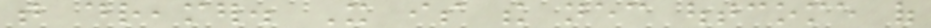that dreamer. It is the necessary outcome of
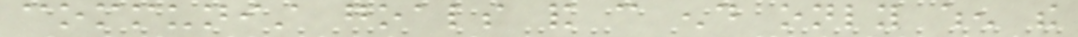communist goals and can end only when the
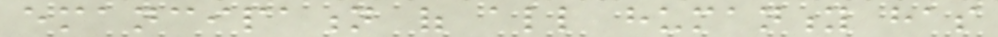emancipation of all humanity has
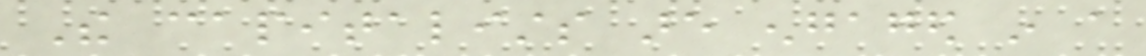The capitalists are engaged in a
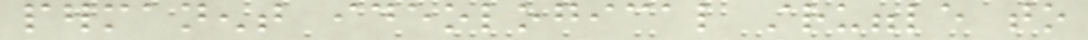permanent ideological struggle to
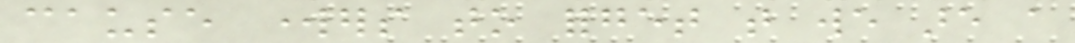cause workers to forget that we are a
